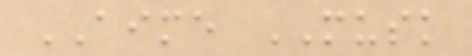AIME MUSK
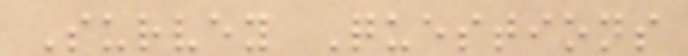Survey Questions
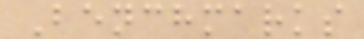Benchmarks
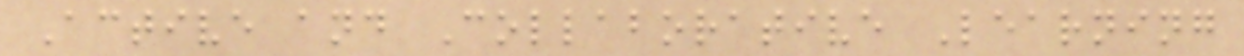Active and Collaborative Learning
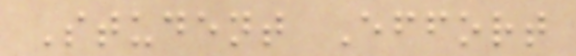Student Effort
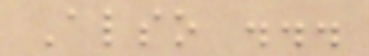Also ...
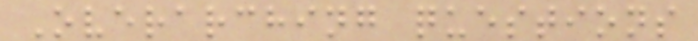Overarching questions
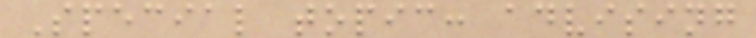Special topic: advising
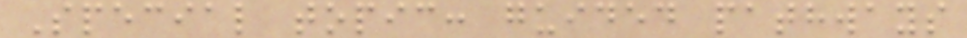Special topic: guided pathways
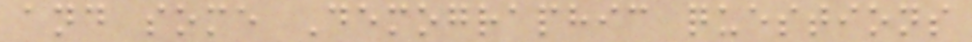and some Demographic questions
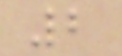2
